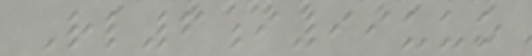Rl6i99uuo
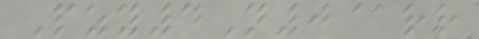Pzy4N0@rr
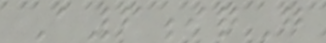A6iqG
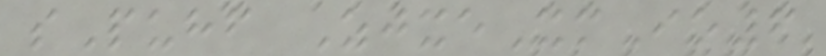sPuhf ZjxeXmIo6
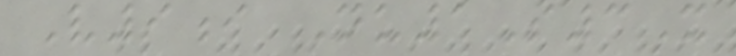V9i Nu1S3X
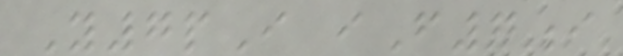Y7pI iF7i
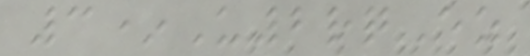3*U2rqEz
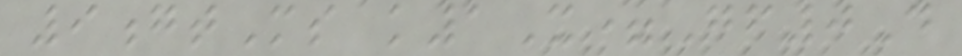9gtMs k1X=Gf0D
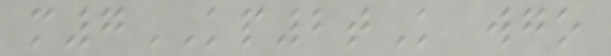m7KP2tK wgo
